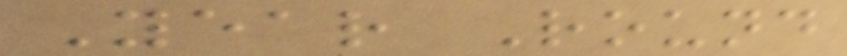Year Round
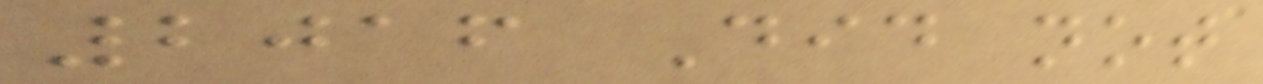2016 Did not
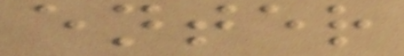enter
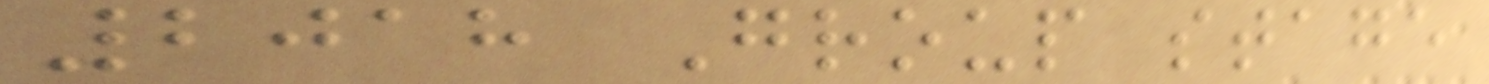2018 Group stage
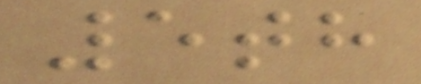5th
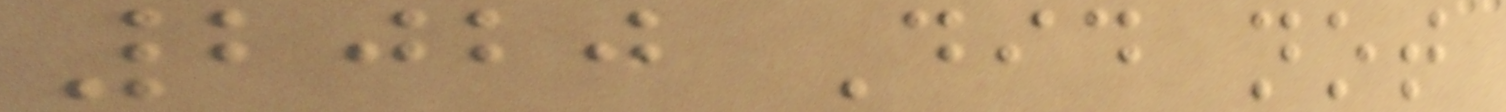2020 Did not
